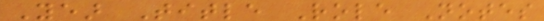Year Title Role Notes
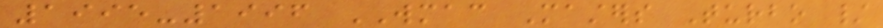1995-1996 WMAC Masters Turbo /
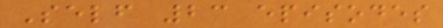Self 23 episodes
